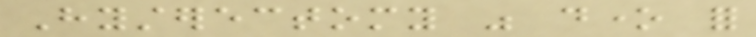Hysterectomy was done for
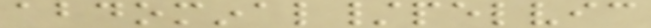abdominal/pelvic
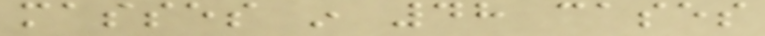masses in 48 cases
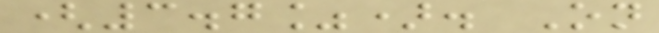(3.7%). On
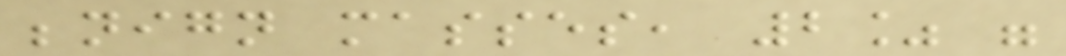benign masses, 2% were
